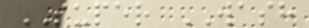SUPER WASH
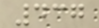437
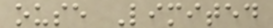ouse Limited
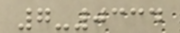7-0334
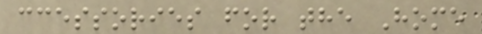ccessories for the Home
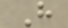H
